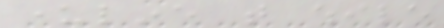underline that while
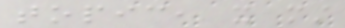topic, it must
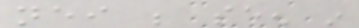neither be seen in
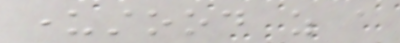understood as a
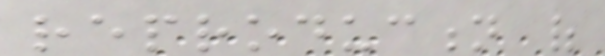reproduction of
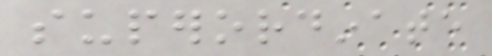superordinate
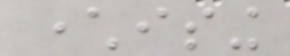characterising
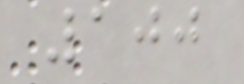100
